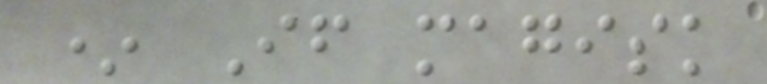* If magisk
